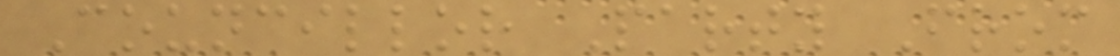Councillor Party From
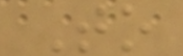To
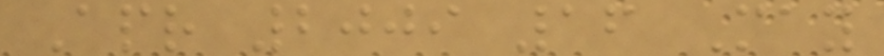Apr 2009 16 May
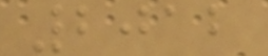2012
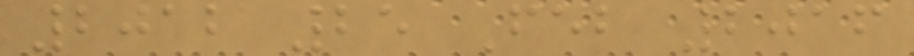2012 25 Feb 2016
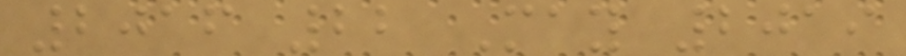2016 22 May 2019
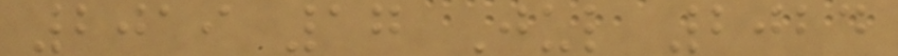2019 17 Jul 2024
